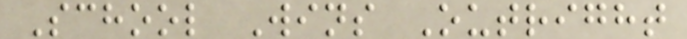School Wins Outright
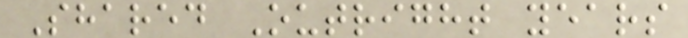Shared Outright years
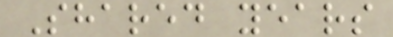Shared years
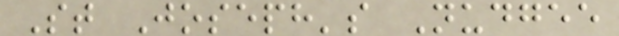St Joseph's Nudgee
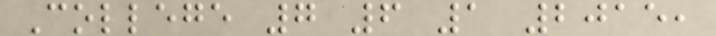College 7 6 1 2015,
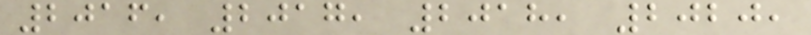2016, 2017, 2018, 2020,
